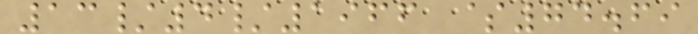13/4/1966 $74.69
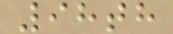98th
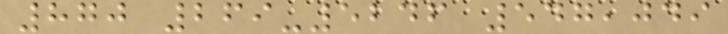870 269-5246 547,049
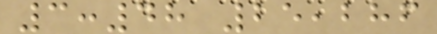3:48 25,286
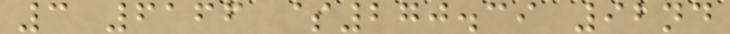3 6166 $270.39 92nd
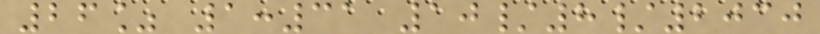26% 1:31 10/8/2030
